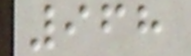968
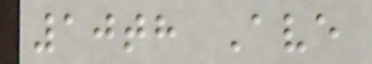10th Ave
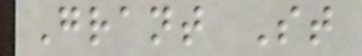Grant St
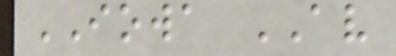IOWA AV
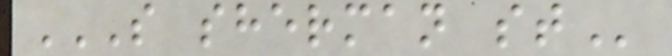S SHERMAN ST
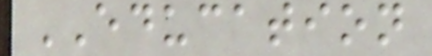EDUCATION
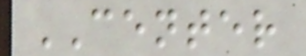CENTER
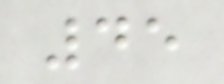45
